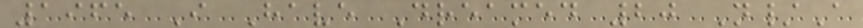1965 I Have Dreamed 20 N/A
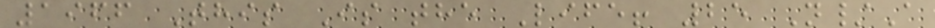1966 This Is the Life! 25 N/A
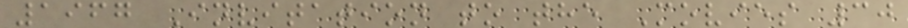1967 Invitation to the Movies 30
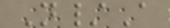N/A
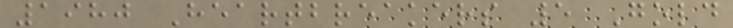1980 Heartbreakers 5 Gold
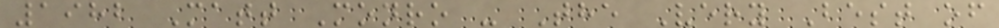1982 Matt Monro - The Very Best of
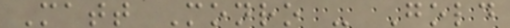Matt Monro - Gold
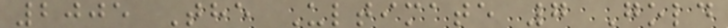2005 The Ultimate 7 Gold
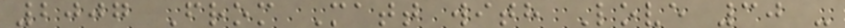2007 From Matt with Love 30 -
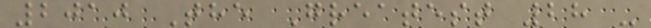2010 The Greatest 28 -
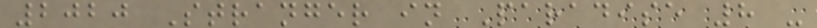2020 Stranger in Paradise 8 -
